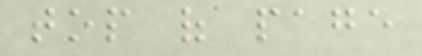top of page
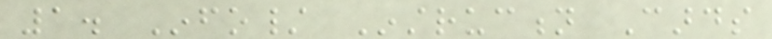1. Info/ Instruction Cards
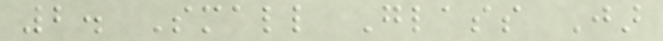2. Small Glass Jar
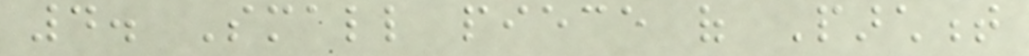4. Small piece of Parchment
